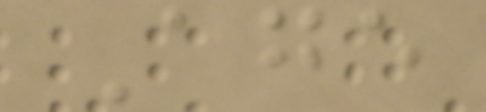Age
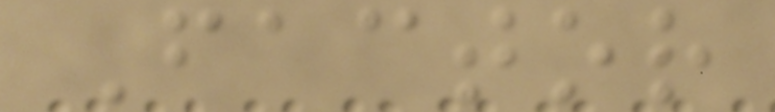Factor
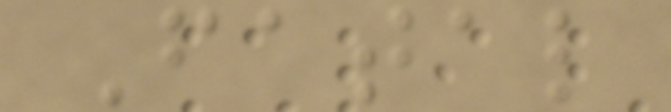Fatal
